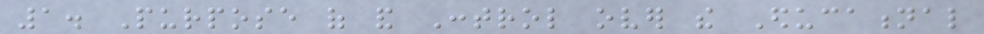1. Purpose of and Control over the Educational
